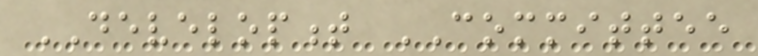DEVELOPMENT COMMITTEE
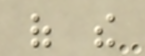of the
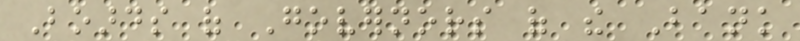Boards of Governors of the Bank
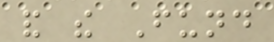and the Fund
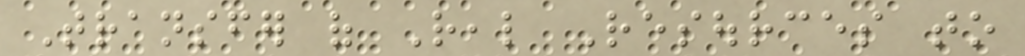Transfer of Real Resources to
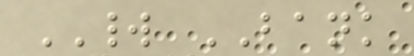WORLD BANK
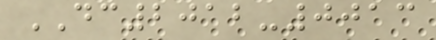DC2012-0013
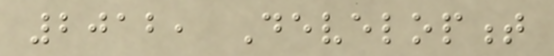2012, Development
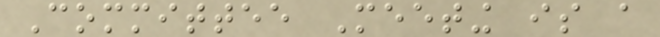Committee Meeting is a
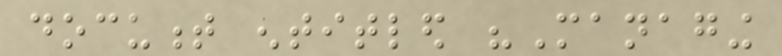document entitled "Managing
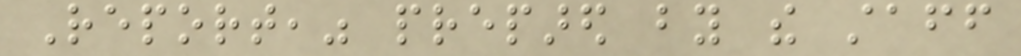Report," prepared by the staff
